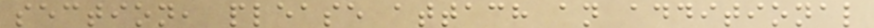section, please attach an additional
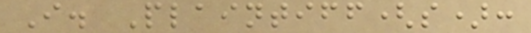I. Plaintiff(s):
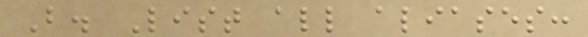B. List all aliases:
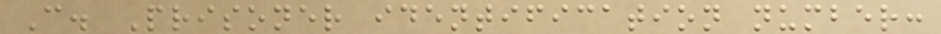C. Prisoner identification number:
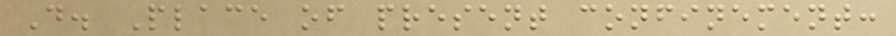D. Place of present confinement:
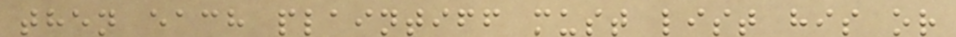then each plaintiff must list his or
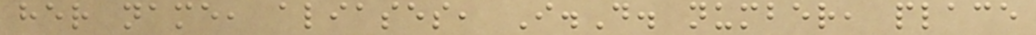her name, aliases, I.D. number, place
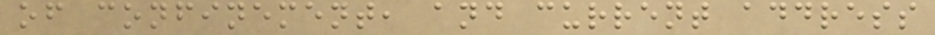of confinement, and current address
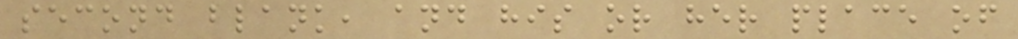second blank, and his or her place of
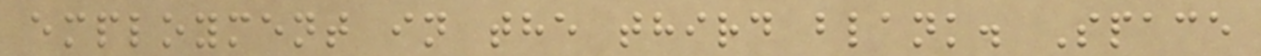employment in the third blank. Space
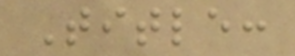Title:
